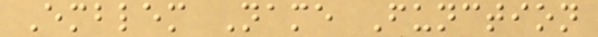Emblem Name Function
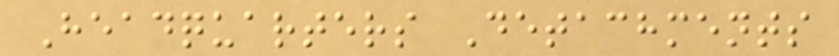Headquarters Detachments
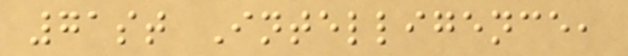71st Intelligence,
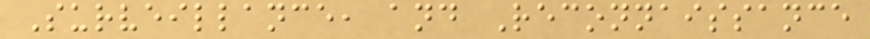Surveillance, and Reconnaissance
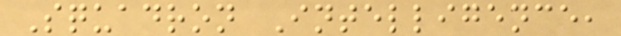Squadron Intelligence,
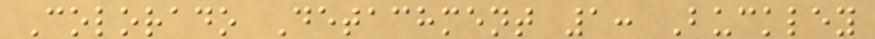Colorado Detachment 1: Buckley
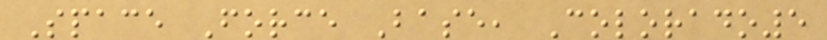Space Force Base, Colorado5
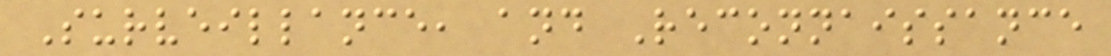Surveillance, and Reconnaissance
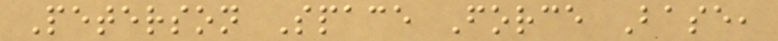Peterson Space Force Base,
